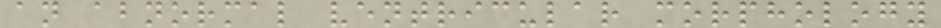an abnormal ventricular morphology
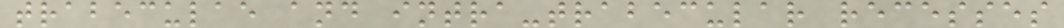trabeculae and intra-trabecular recesses
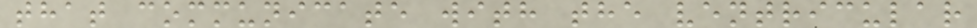that communicate with the ventricular
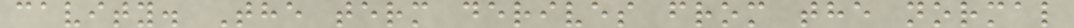cavity. The term derives from the normal
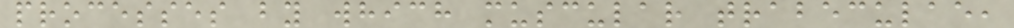processes by which muscular trabeculae,
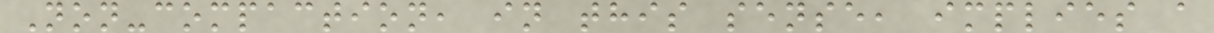Non-compaction, in this sense, implies a
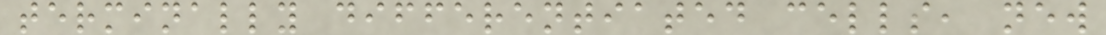terminally differentiated cells, new
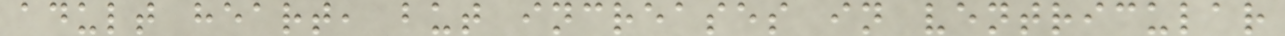adult heart, but increases in ventricular
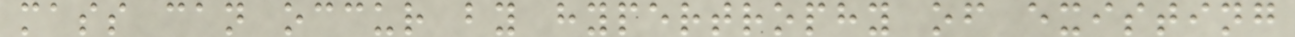mass can occur by hypertrophy of existing
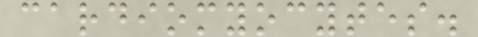cardiomyocytes.
